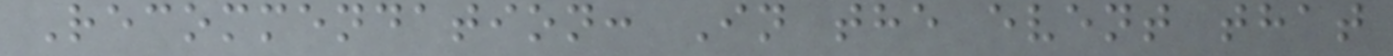Recommendation: In the event that
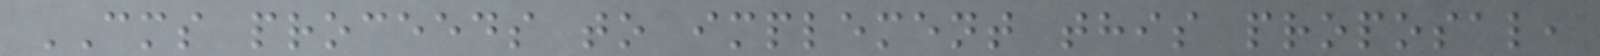CMS proceeds to implement this proposal,
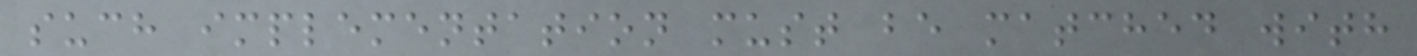such implementation must be matched with
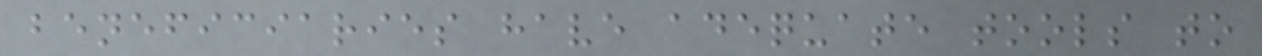beneficiaries have adequate tools to
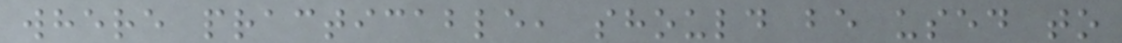where practicable, should be used to
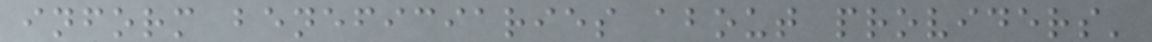inform beneficiaries about providers'
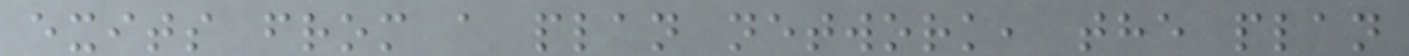exits from a plan network, the plan
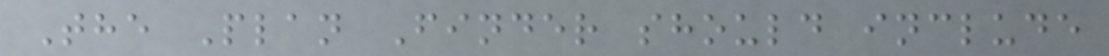The Plan Finder should include
